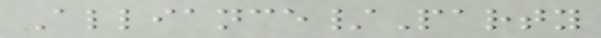Alliance/Party
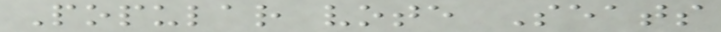Popular vote Seats
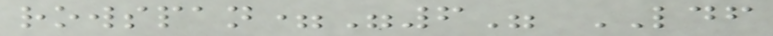rowspan="6" LDF
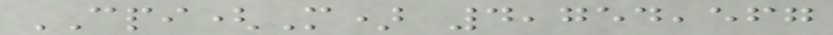CPI(M) 4,754,567
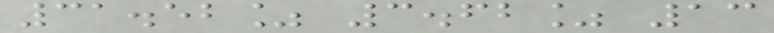31.52% 3.62% 13
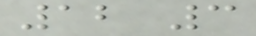12 3
